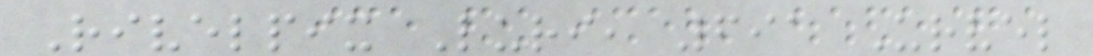Rivelpix Luri, 691 Urvel
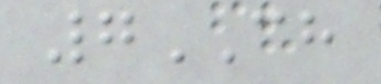7CH
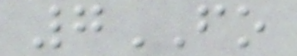7FO
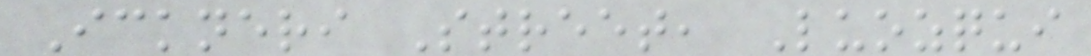Ickneri Street, Luozqui
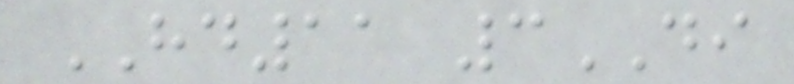HD11 3DI
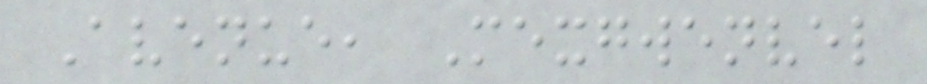Avenue, Mexgwenvel
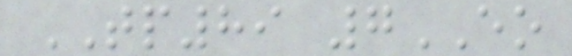TP89 7EO
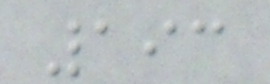193
